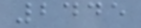2445
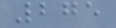275
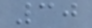30
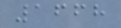1668
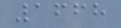1668
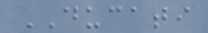DUCATI
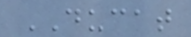DUCAT
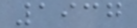1937
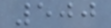500
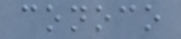conoco
